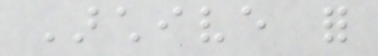Archive for
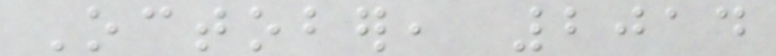October, 2014
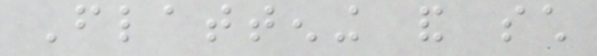Flattening and such
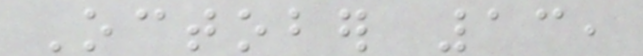October 13,
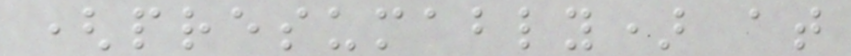(presumably) at
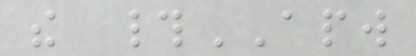the #APW
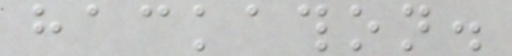hackathon.
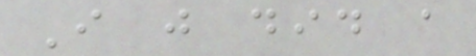I just did a
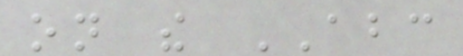on the ABC
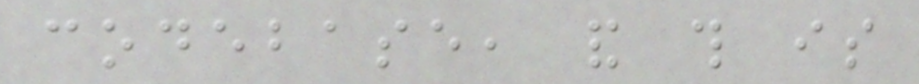codebase, and this is
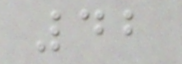42
